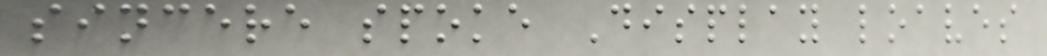sincere spoke Display loaves
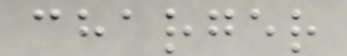charger
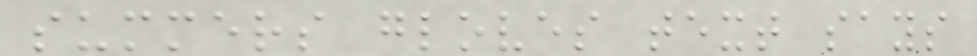summers gloves text says
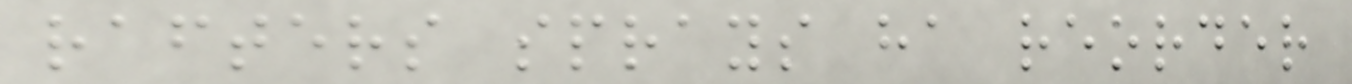rafters sprays ha reorder
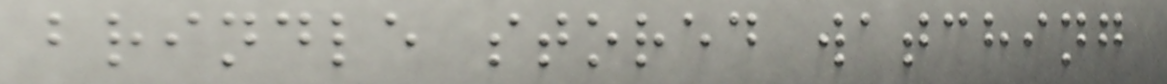brindle stored watching
